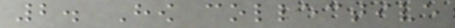2. How collective
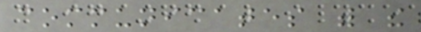communicates with the
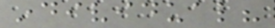individual?
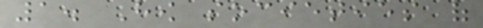1. How societies of
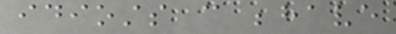idiosts can behave
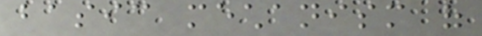basic mechanism of
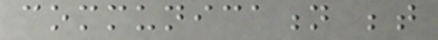communication between
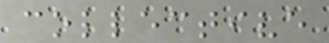collective
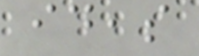ideas
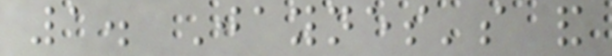1. Jaynes's and
